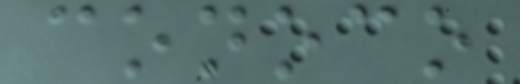conoco
